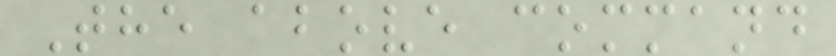The above command
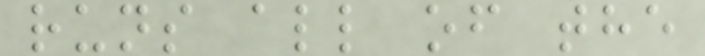runs all of the
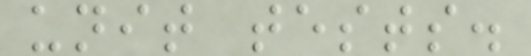unit tests.
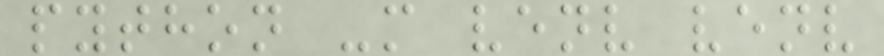python -m venv venv
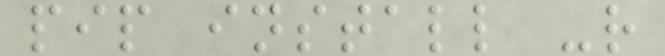pip install -r
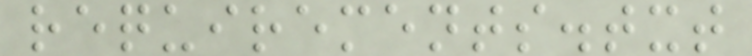requirements.txt
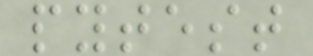pytest
